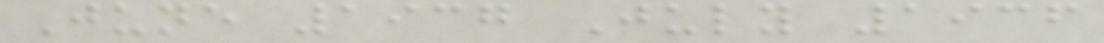June 1937 July 1936
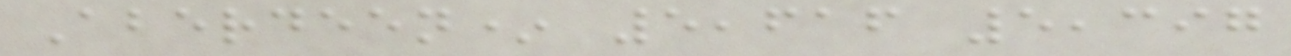Aberdeen* 5,616 5,397
